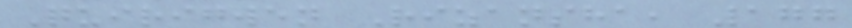Quirigwen Rizansha, 177
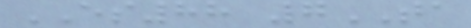ES88 7TA
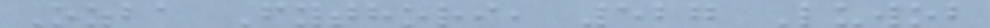Ozba Fythori, 527 Luwob
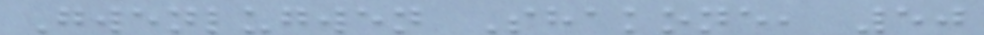Gwenlugwen Shakone, 50
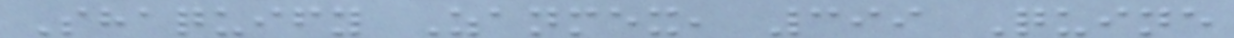Shaquify Zanmex, 399 Quine
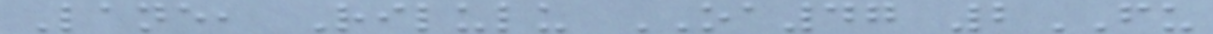Lane, Rilulu OA47 2FU
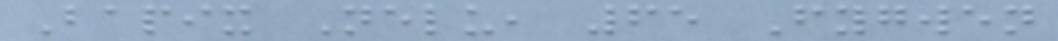Bapix Nelu, 65 Fygwen
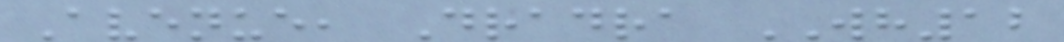Avenue, Dradra WH12
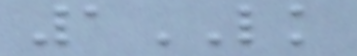1LK
